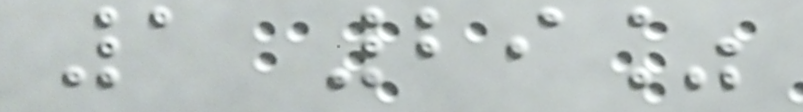1 29%
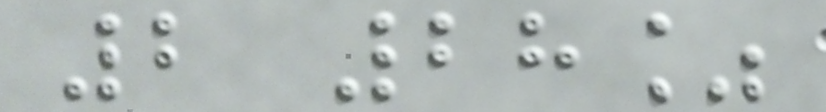2 28%
